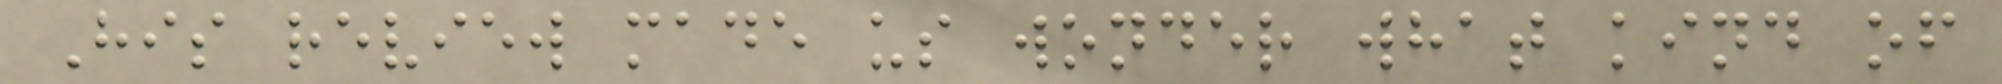His review made us wonder what kind of
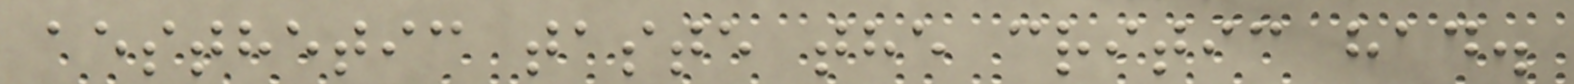aesthetic taste the critic had.
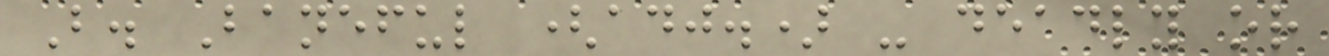B. Baneful (adj.) - deadly or
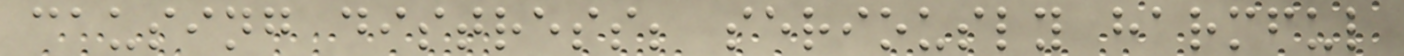causing distress; seriously harmful
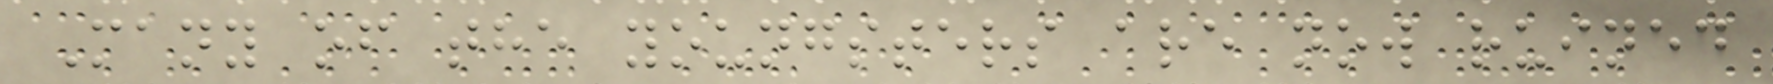Many of the youngsters are now ruined
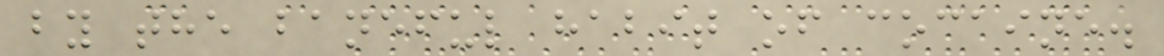by the baneful habit of cocaine.
